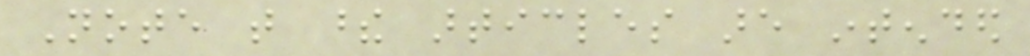Note that these articles are intended
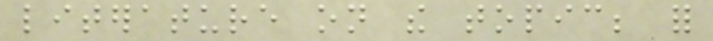literature on the topic; for
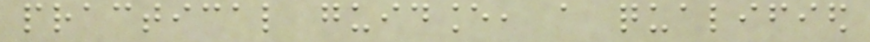practical guidance, a qualified
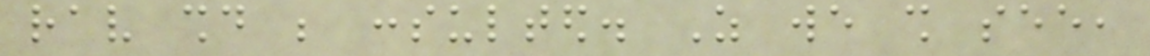rav should be consulted. As we shall see,
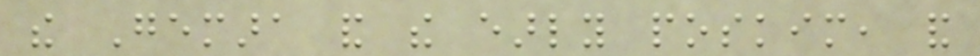the Gemara and the early poskim, and
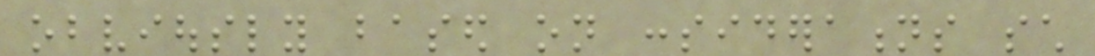obviously based on considerations such
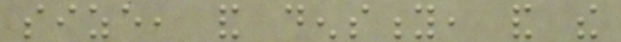size, and density, and the
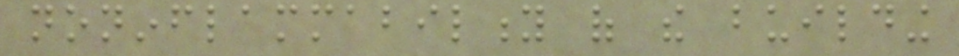noninflammability of the building
